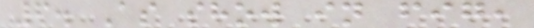6. As show in fig,
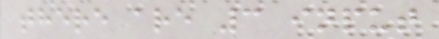there are 3 input
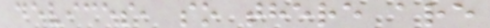devices, so there are
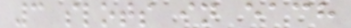3 slots in each
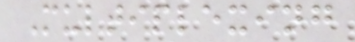Multiplexing
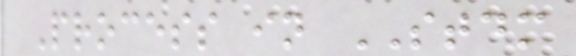Process in STDM
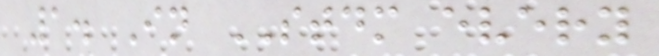1. In STDM every
